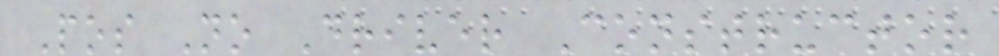Pos No Driver Constructor
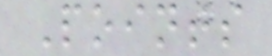Points
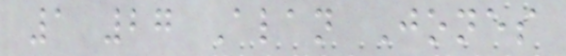1 27 Alan Jones
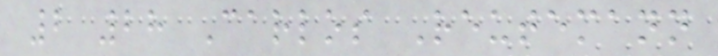2 28 Carlos Reutemann
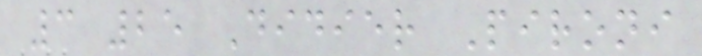3 25 Didier Pironi
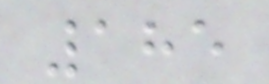185
